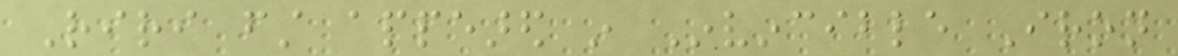Riri first appeared in Invincible Iron
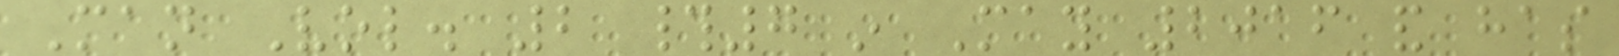Man Vol. 2 #7 in May 2016 and has
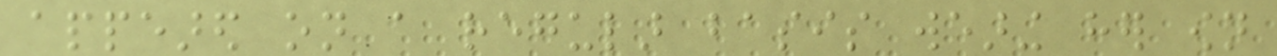appeared on a regular basis wearing her own
